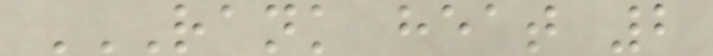RANK HEAT 2
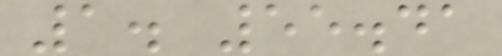1. 55.41
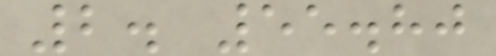2. 55.80
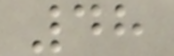48
